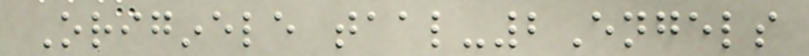Originele taal-2Engels
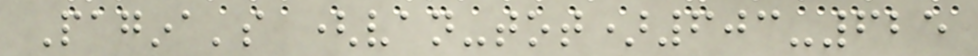Pagina's (van-tot)603-625
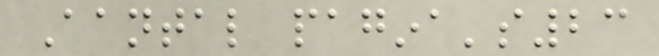Aantal pagina's23
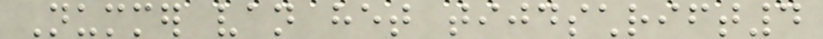Nummer van het tijdschrift4
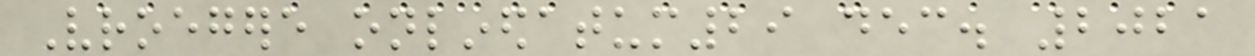Vroegere onlinedatum29 dec. 2021
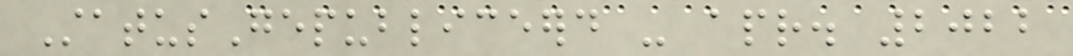StatusGepubliceerd - apr. 2022
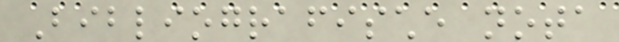Bibliografische nota
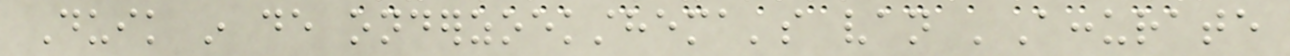Duik in de onderzoeksthema's van 'Accurate
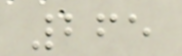265
